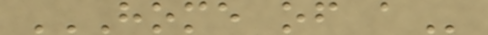HOME OF A
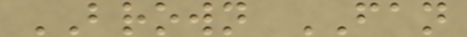BROWN FAN
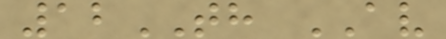12TH AV
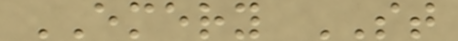EMERY ST
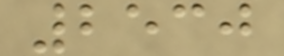2530
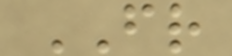FR
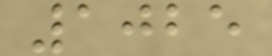1025
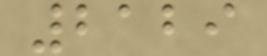2129
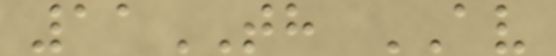11TH AV
